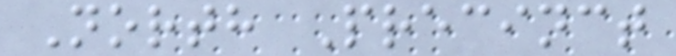North Precinct
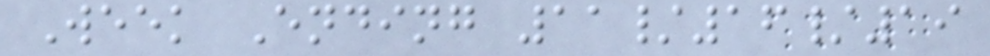Week Ending 11/16/19
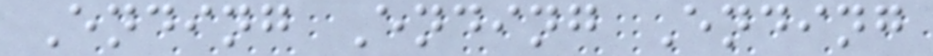Ending Ending Ending
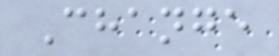Change
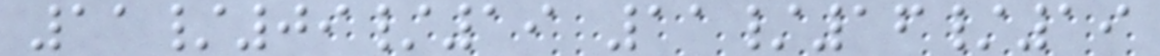11/09/19 11/16/19
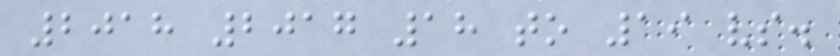2018 2017 18 to 19 vs.
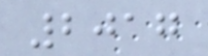2017
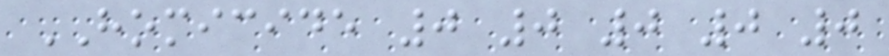HOMICIDE 0 0 0 0 0
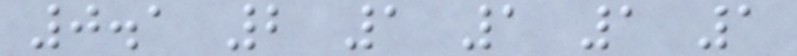0.1 2 1 1 1 1
